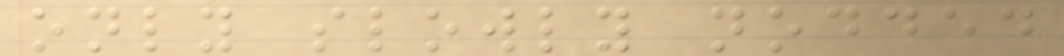only slowly nodded
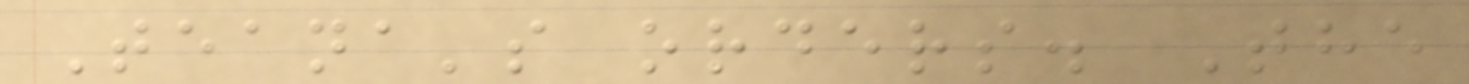Teana's orders. The
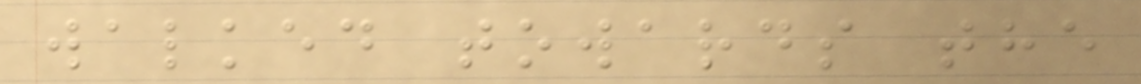walked towards the
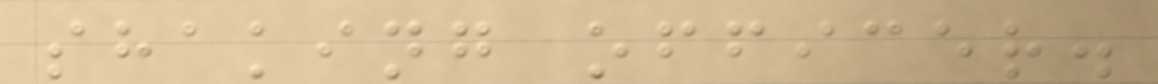shaking officer.
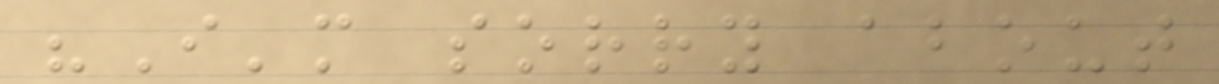"I'm sorry about
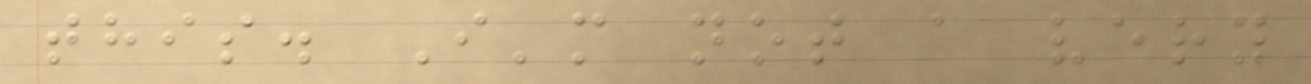this. I'm not a very
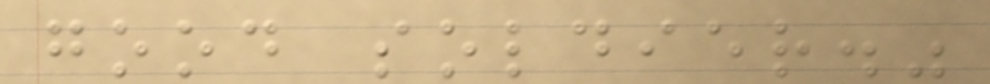good soldier."
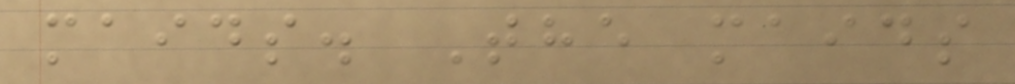maids. The maids
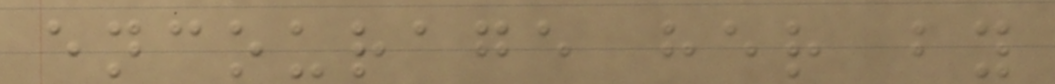encourage her by
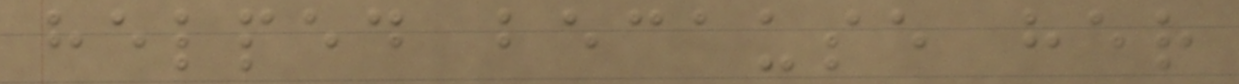helped because her
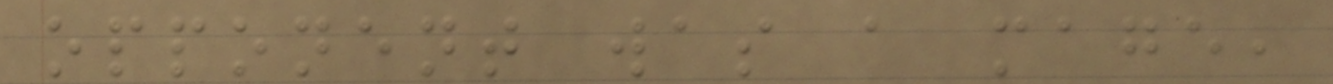opponent was a mage,
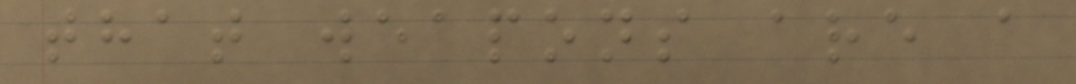that weapons are a
